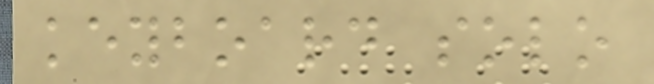keyboard solo
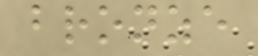bronze
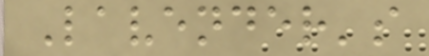Lavender's
